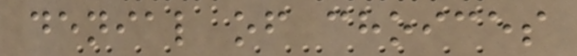denial of choices
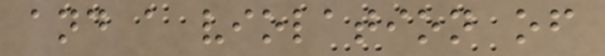and a violation of
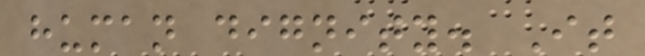human dignity. It
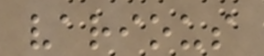various
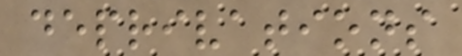deprivations
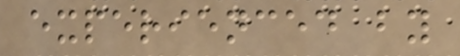experienced by
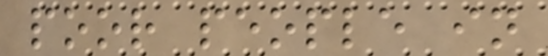poor people in
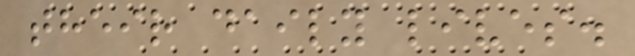their daily lives.
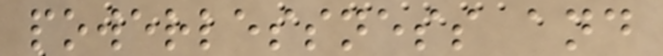powerlessness and
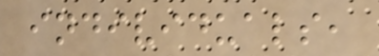individuals,
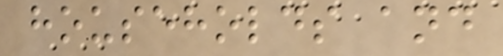households and
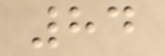84
